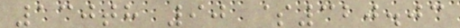130th 90 $320.03
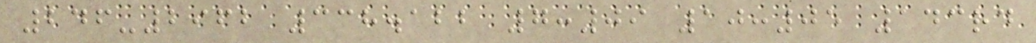246-2962 338.122 7:09 10:05 143rd
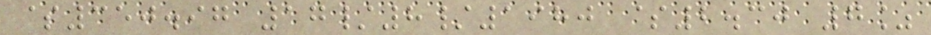$350.97 17/8/1980 $2.30 7%
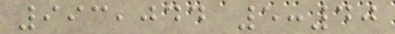993,044 5:40
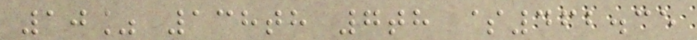10% 138th 7th $462.35
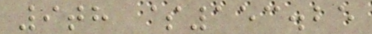9th $153.25
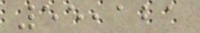55,121
